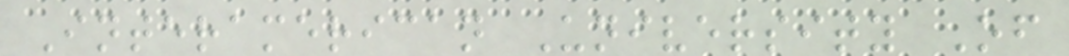Interamerican University Of
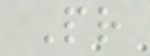Pr
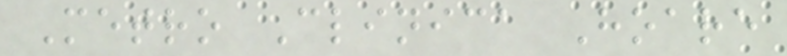Metro Clinica Hoare
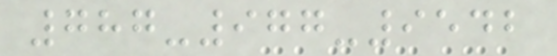787-977-9542
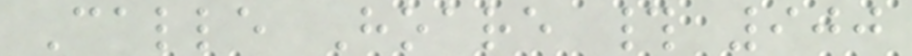Calle Hoare # 900
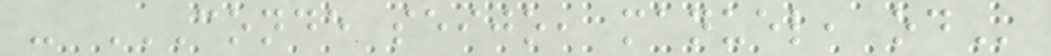- CONDE SEIJO, MANUEL, OD
